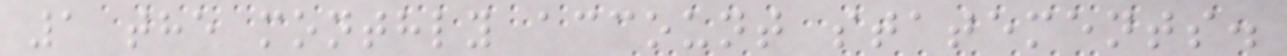1 the monthly account statements.
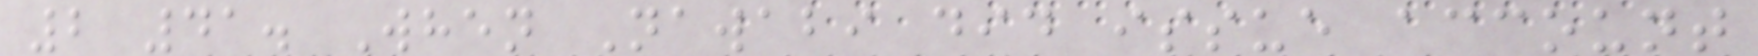2 41. When Nawabi did issue account
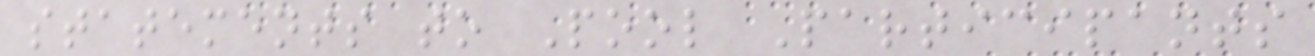statements to Pool Participants
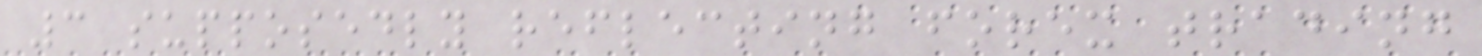3 supposedly reflecting forex trading
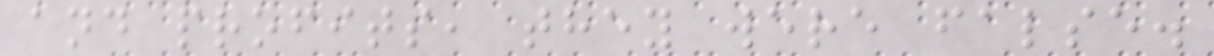and profits, they were false.
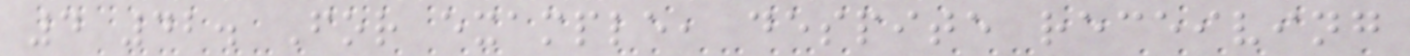4 42. For example, despite receiving
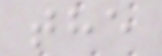the
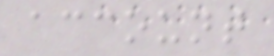account
